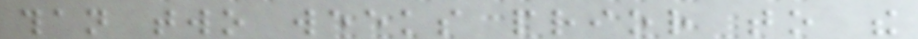than two weeks prior to the
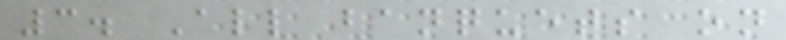3. All banquets on
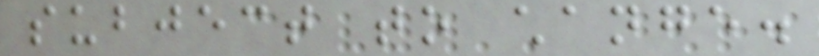subject to change.
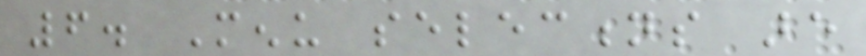6. Menu selections are
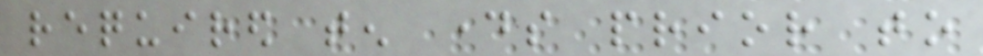required ten days prior to
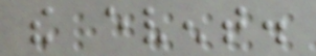the event.
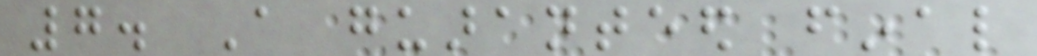7. A guaranteed final
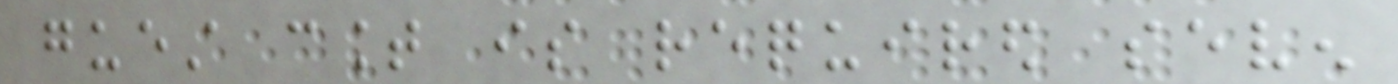guest count is required seven
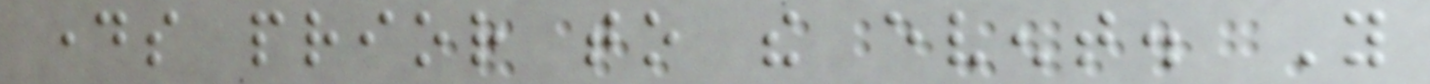days prior to the event. You
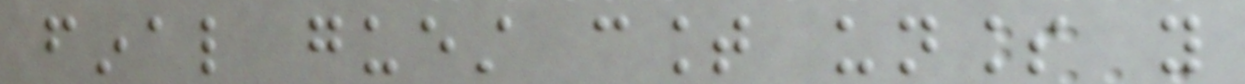final guest count unless you
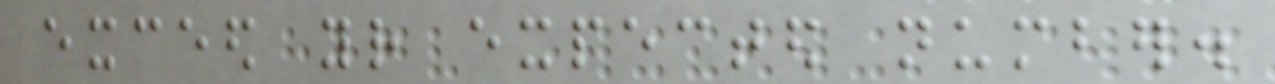exceed your expected number.
